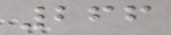266
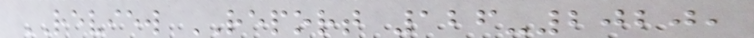REVIEW REPORT 126-2020,
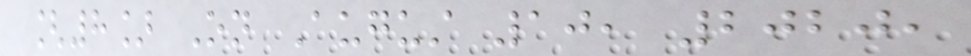[8] On August 10, 2020,
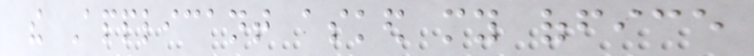the Applicant asked my office
